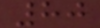80
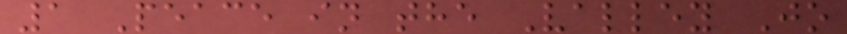1 Peace in the Valley Jo
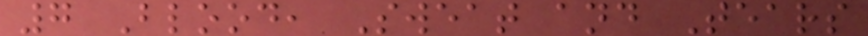7 Blood, Sweat and Tears
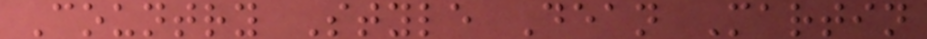Country Style Dean Martin
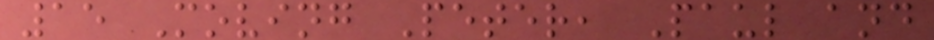15 Moving Peter, Paul and
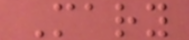Mary
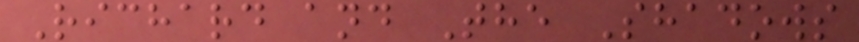Richard and The Shadows
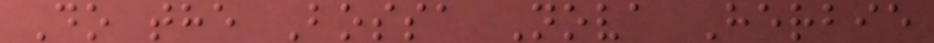Do the Bossa Nova Herbie
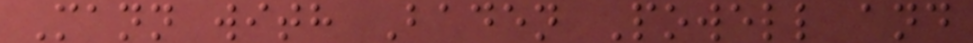Mann with Baden Powell and
